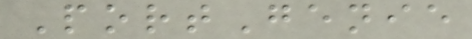PortGenie
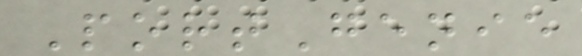PortGenie
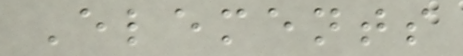Elements
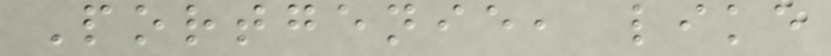Portgenie, like
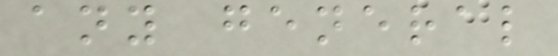any general
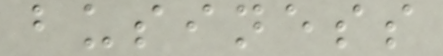business
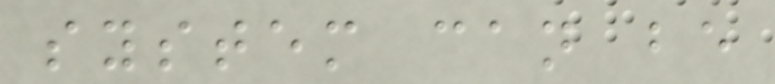system can be
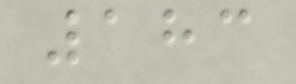183
